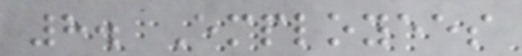8. Employees
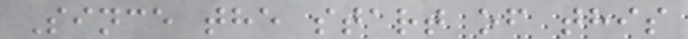Since the start of this
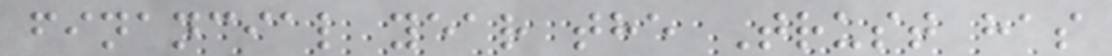financial year the Trust has
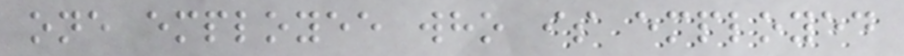one employee who is employed
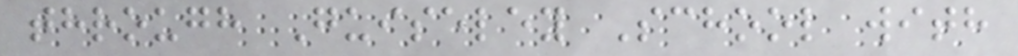through Guiseley School with
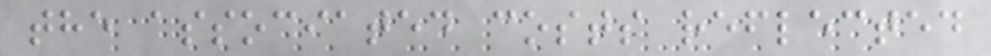the associated costs reflected
